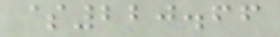$220.66
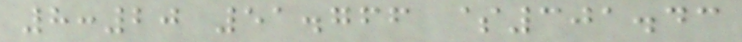8:20 51.766 $301.43
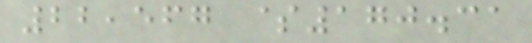22,567 $170.31
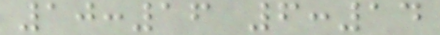10:16 6:14
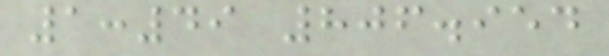1:49 806.954
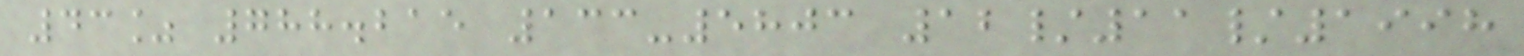43% 788.215 133-5803 12/11/1998
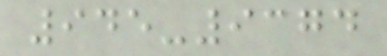945-9374
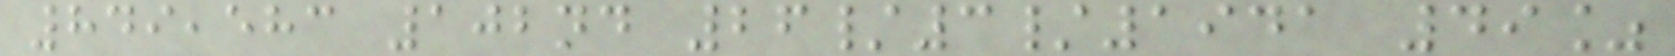849,583 102nd 26/3/1941 49%
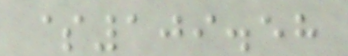$109.58
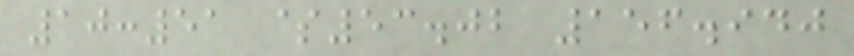10:51 $53.02 156.940
